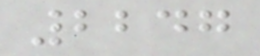2247
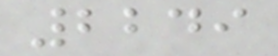2249
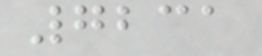7231
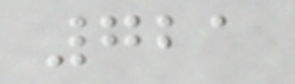721
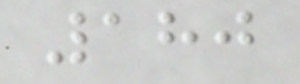180
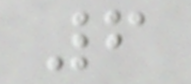6
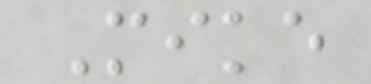Mike
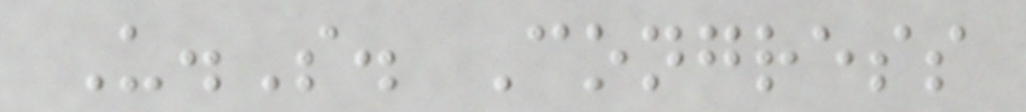U.S. Congress
